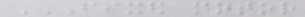FIXED MOTOR
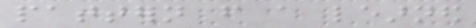pattern from a learned
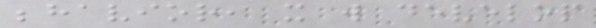behavior, it will develop
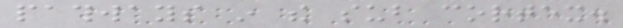pathways in the sub cortex.
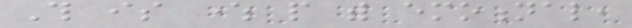This is where people with emotional,
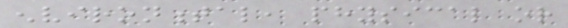environmental, physical or
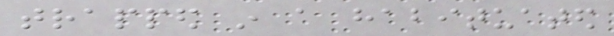trapped in a habituated
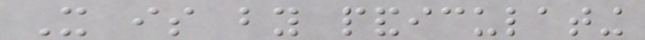It is by pandiculating
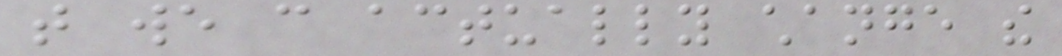that we can actually change the
